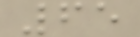65
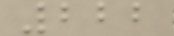222
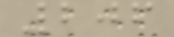206
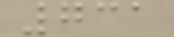731
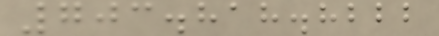703.818.8222
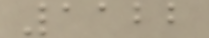1122
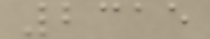2315
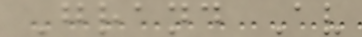Grand Av
